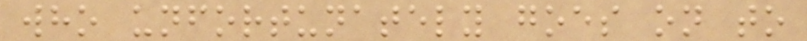who unfortunately goes on to
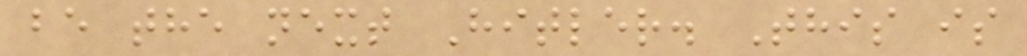be the next Hitler. This is
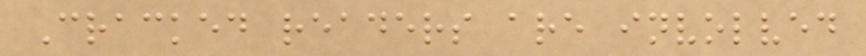Cracked readers are involved
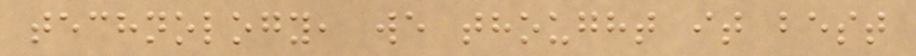technology, we thought it best
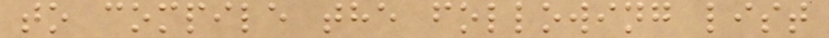to compile the following list
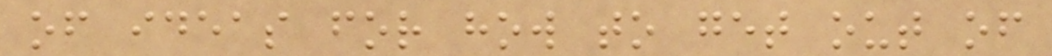of ideas for how to get out of
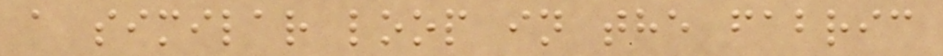a similar loop in the fabric
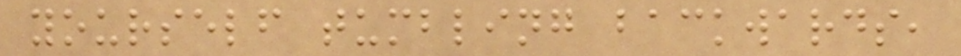yourself tumbling backwards,
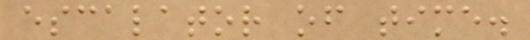escalator of time.
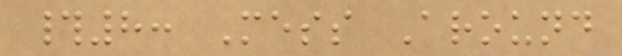#8: Mess Around
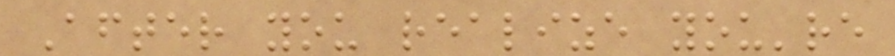After you realize you're
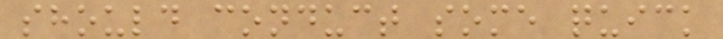should conduct some quick
